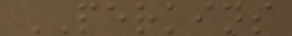PERKINS
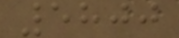5800
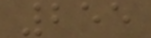255
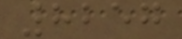8257
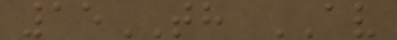15TH AV
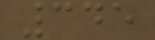345
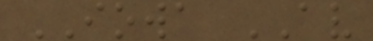IOWA AV
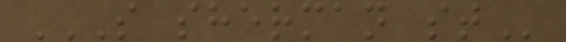S SHERMAN ST
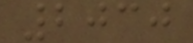2030
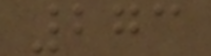273
